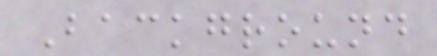Background
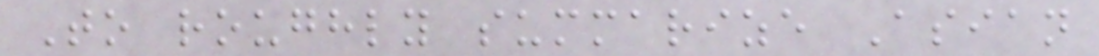To roughly summarize Asian
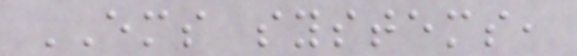EMS systems,
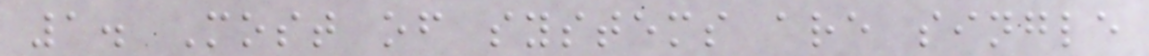1. Most of systems are single
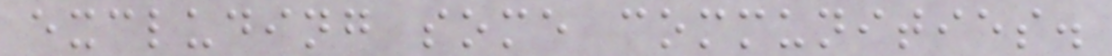excluding some communities.
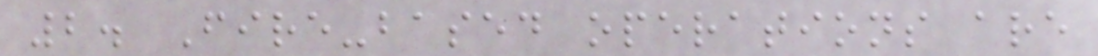2. Fire-based operations are
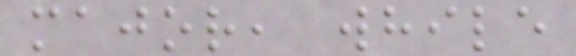major, while
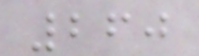260
